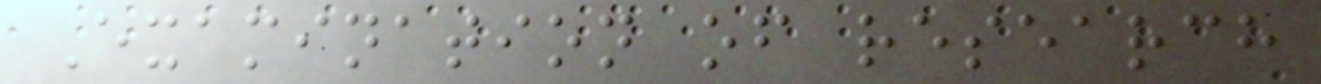Examination of research
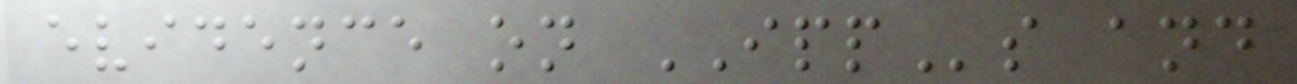evidence on IPPs and
